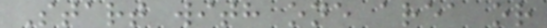Start with one area or
